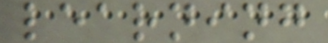learning
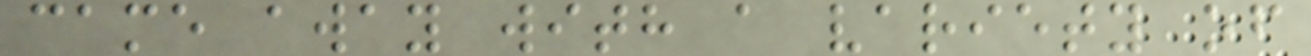came away with a variety of
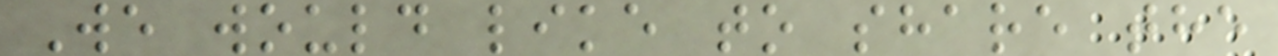We would like to share the
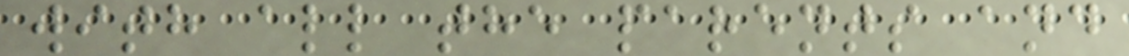with all the parents and
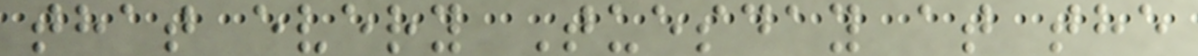that every Tuesday at the
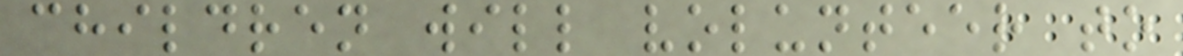children will volunteer to
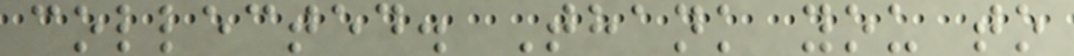collected. Thank you to
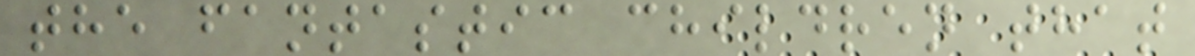the fantastic children that
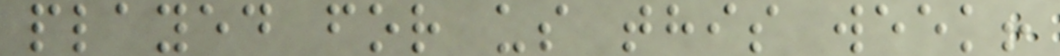played for us this week!
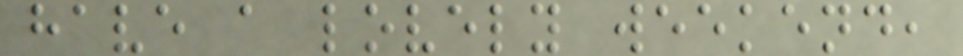have a lovely weekend,
